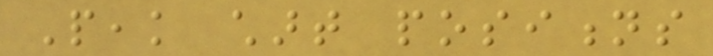Peak chart positions
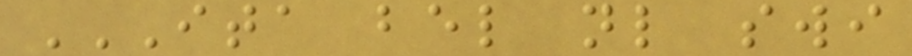ITA BEL NL SWI
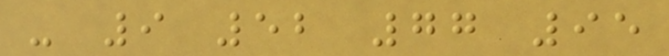- 9 52 77 95
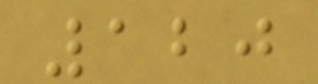120
